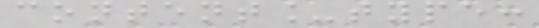content_type:
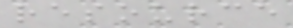resource
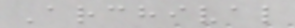Archival
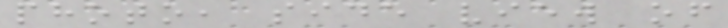photo, side view of
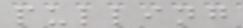pulling
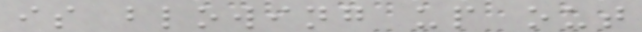is blowing up out
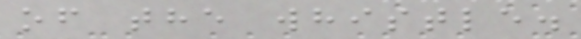of the whistle.
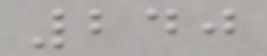240
